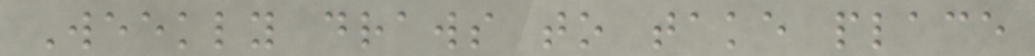Weekly draws to take place
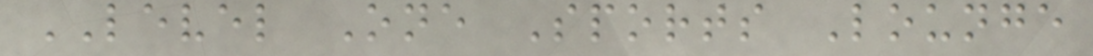LEVEL One Sports Lounge
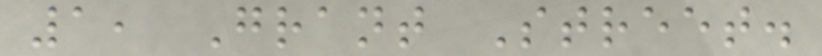1, Grant Street.
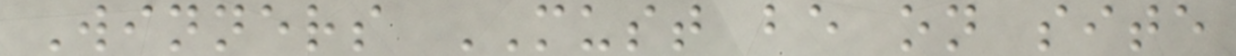Winners MUST be on site
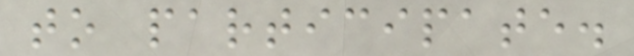to participate.
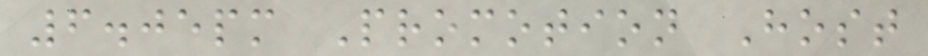6.05pm Promotion Host
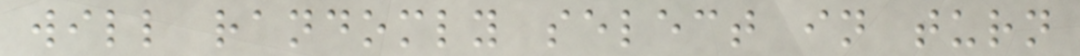will randomly select in turn
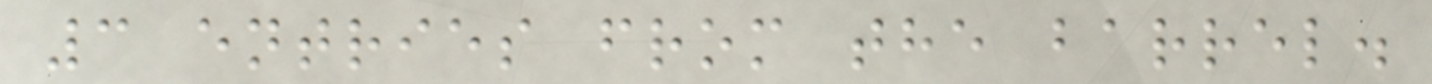3 entries from the barrel.
